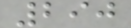290
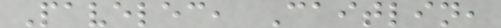Pavelec, Caitlin,
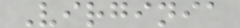Virginia
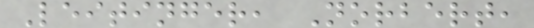Leitinger, Norbert,
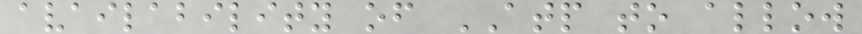availability of ATP to allow
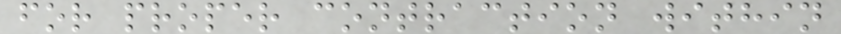for proper contraction within
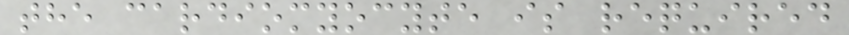the cardiomyocyte is required
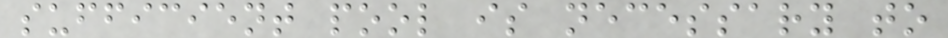sufficient pool is necessary to
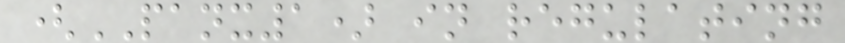(PANX1) in regulating
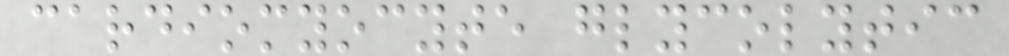cardiomyocyte glycolytic
